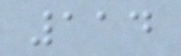114
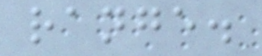range.
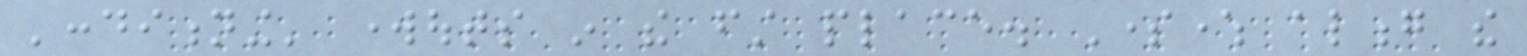'conditioning' workouts in the first place. Somewhere along the
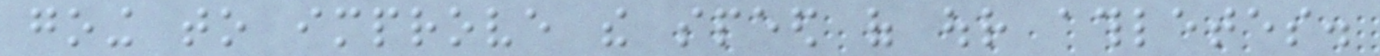going to improve the speed of our athletes.
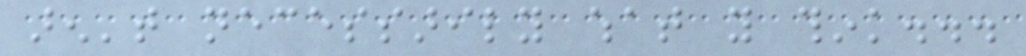aren't necessarily what you think...
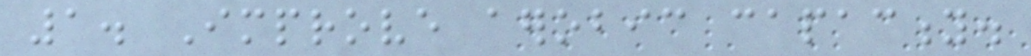1. Improve aerobic capacity.
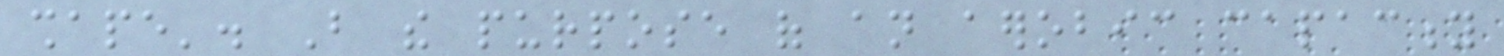shape'. But the purpose of an aerobic capacity
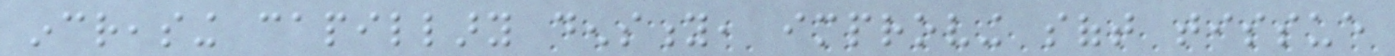increasing capillary density, improving soft tissue
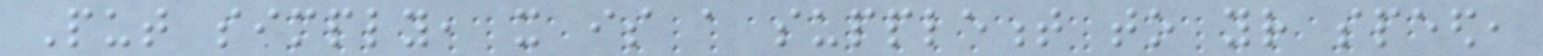Put simply, it is a supplement to your speed,
